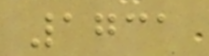1731
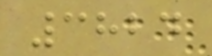3824
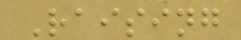Raising
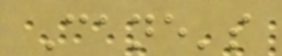Cane's
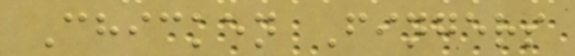Chicken Fingers
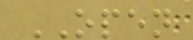OPEN
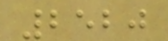2520
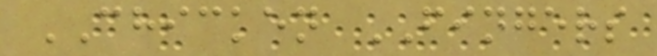CHICKEN FINGERS
